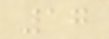17
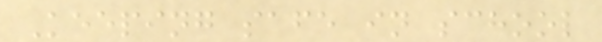Keeping safe in school
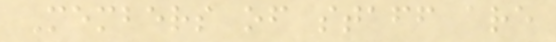Members of staff are
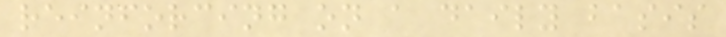reinforcing on a daily basis
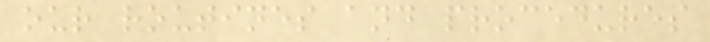our routines and procedures
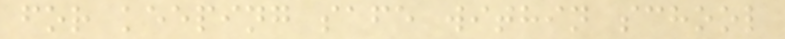for keeping safe within school
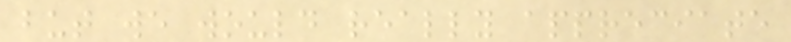but we would really appreciate
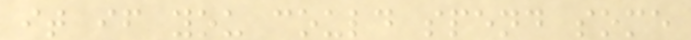it if you could spend some
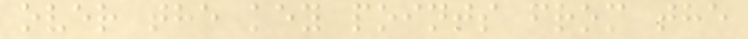over the key points from the
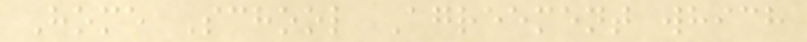Home School Agreement which
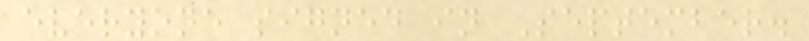everyone signed in September.
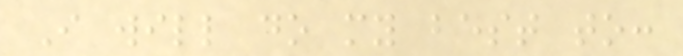I will do my best to:
